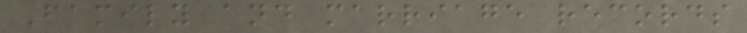Family and marriage records
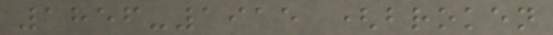1856-1915 (broken
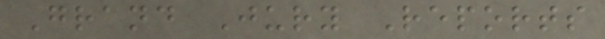Grand Jury Reports
